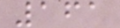161
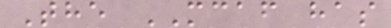The MCAF has
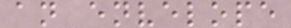an envelope
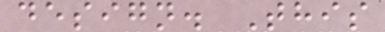design. This
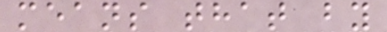means that by
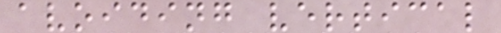avoiding vertical
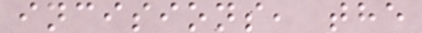incisions, the
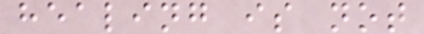healing is not
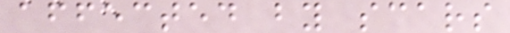affected by scars
